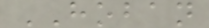HOBAN
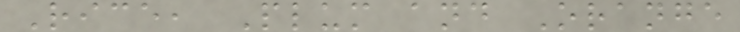Rice, Plum and Orange
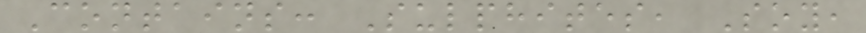Contains: Sulphites, Soy,
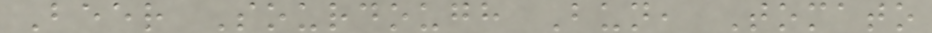Beer Sourdough Bun, Tomato
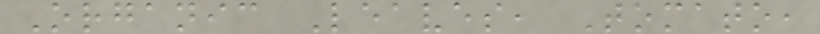Organic Leaves, Tomato,
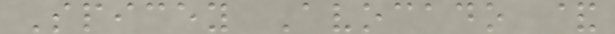Spicey Avocado &
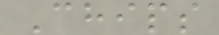Chips
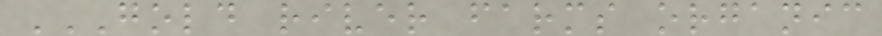GOLD RIVER FARMS ORGANIC
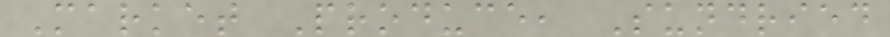Market Produce, Sundried
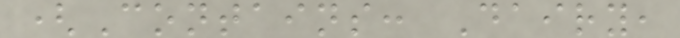(Contains: Dairy,
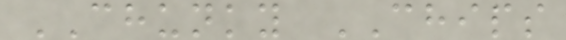CHUNKY CHIPS
